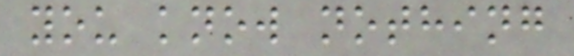you know nothing
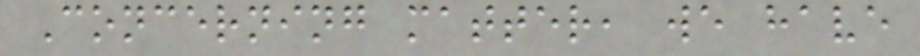Concerning matter, we have
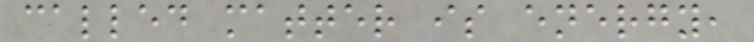called matter is energy,
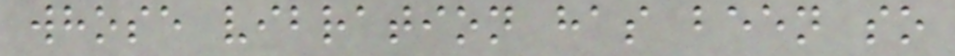whose vibration has been so
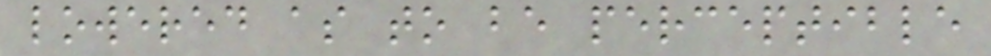lowered as to be perceptible
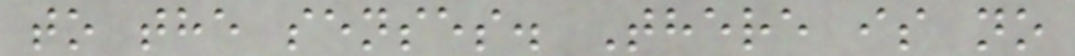to the senses. There is no
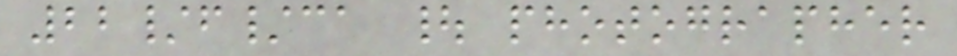22/f/ca | photographer
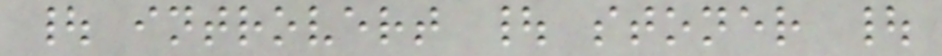| introvert | stoner |
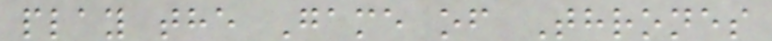play the Game of Thrones
